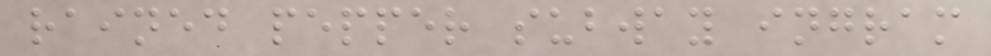rained pepper subway ingram
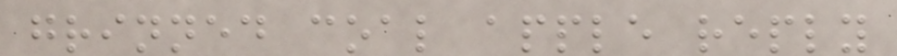grinned coal apple reply
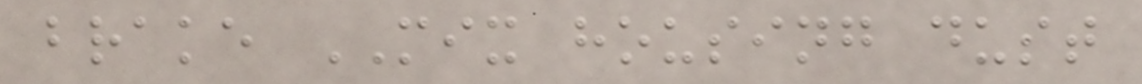brake MIX housing dust
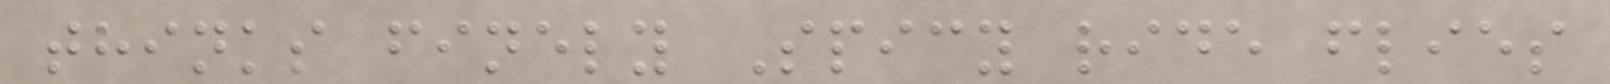thinks finely Spicy ride flies
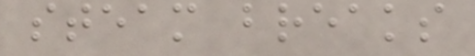steam breaks
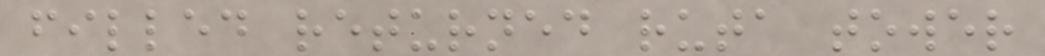filled returned ruta tower
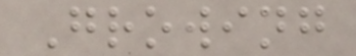Growing
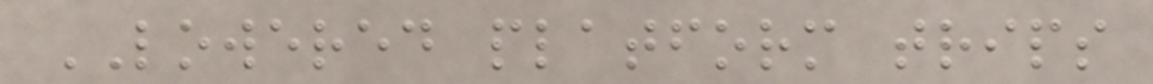LOWERED platform trips
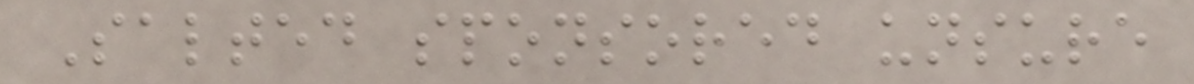Salted sponsored unsure
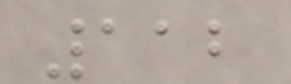112
